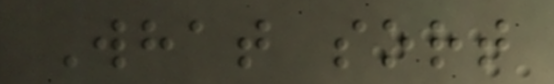What sort
